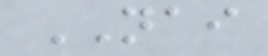NAI
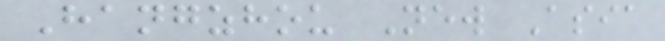Hangzhou New Asia
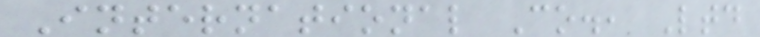International Co., Ltd
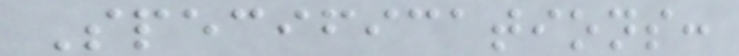Specifications:
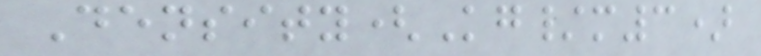Density(Kg/m3)
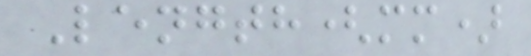Length(mm)
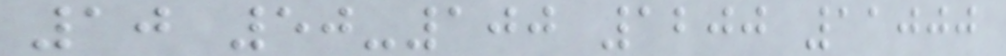10 50-100 1200 11000
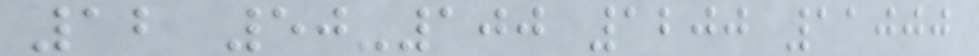12 50-100 1200 11000
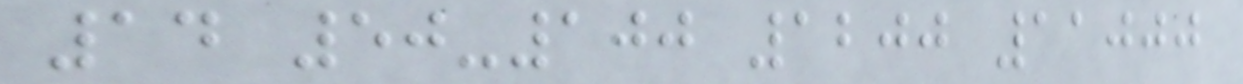14 50-100 1200 11000
